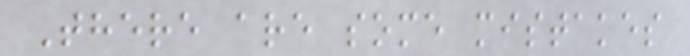There are some mistakes
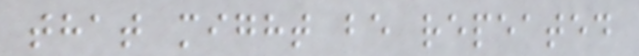that might be repeated
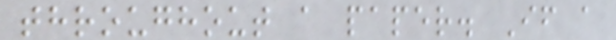throughout a paper. If a
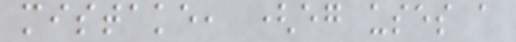mistake, (eg uses a
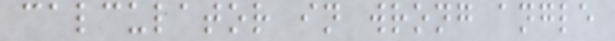calculator in wrong angle
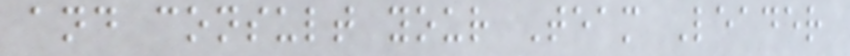and consult your Team Leader
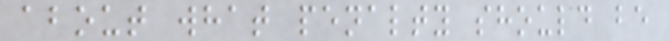about what penalty should be
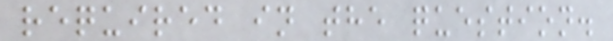required in the question.
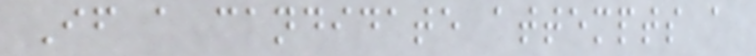If a candidate attempts a
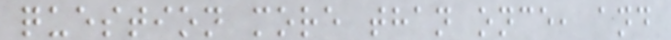question more than once, and
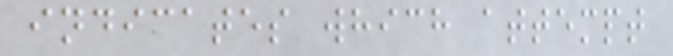indicates which attempt
